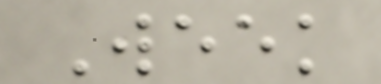Week
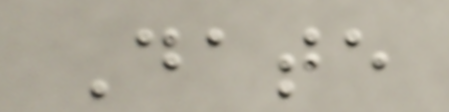Date
